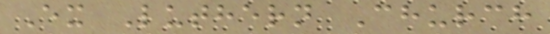Ex Luthern Church
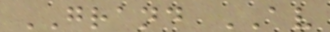GRAND AV
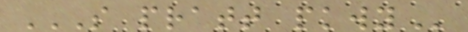S PRATT PKWY
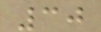30
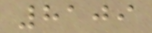8109
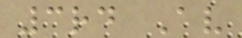3rd Av
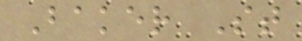Baker St
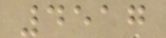4517
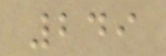249
